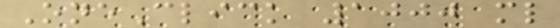OneClick 1000 ml
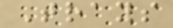Trays
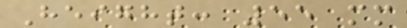Height: 55 mm
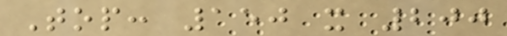Top: 150 x 200
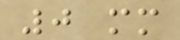0 mm
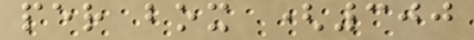per box (300
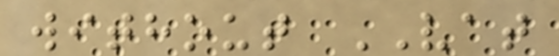without VAT
